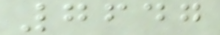7647
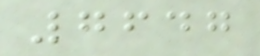7647
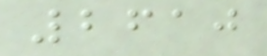2610
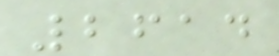2614
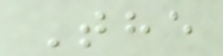The
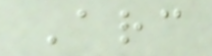Arc
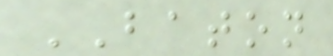BATON
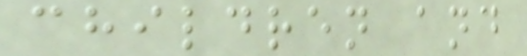children and
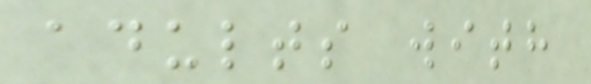adults with
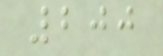200
